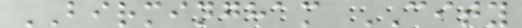BIRMINGHAM CITY
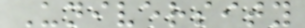University
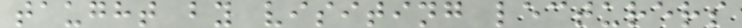taught by visiting lecturers
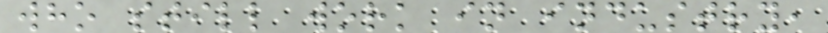who still work in industry,
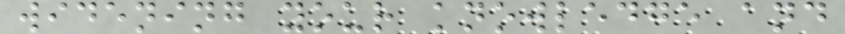widening your knowledge and
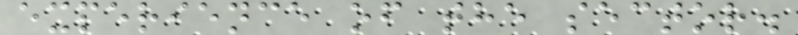experience of the sector.
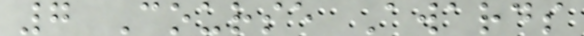7 Course Awards
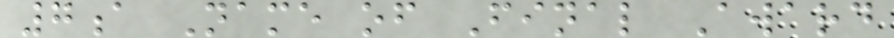7a Name of Final Award
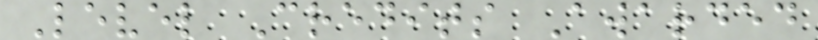Level Credits Awarded
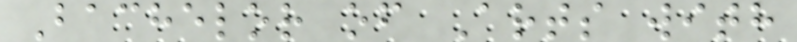Bachelor of Arts with
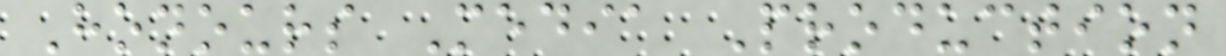Honours Media Production
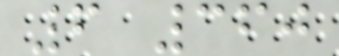6 360
